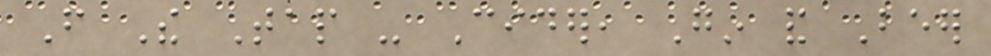From The Tap - Cider, Gin and Beer
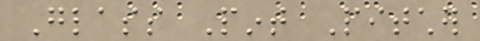Glass Pint Pitcher
